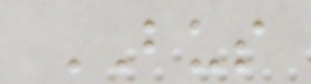BUS
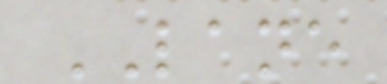LANE
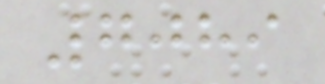7089
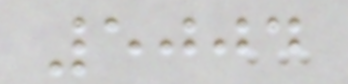5004
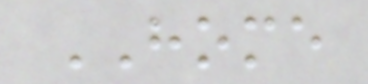HOME
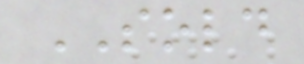SOLD
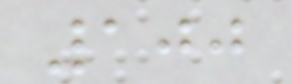100
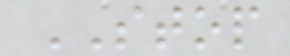STOP
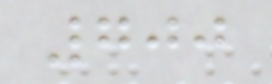700
